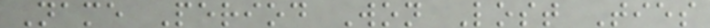Name Period Won Lost Ties
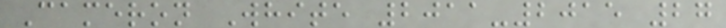Cameron White 2011-2015 27
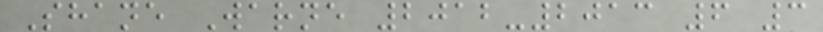Shane Warne 2012-2013 6 3
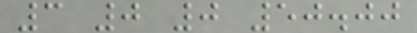3 0 0 50.00
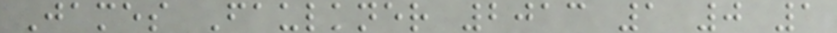James Faulkner 2013 1 0 1
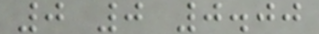0 0 0.00
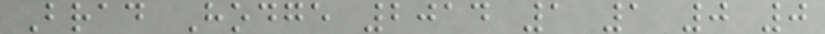Brad Hodge 2014 1 1 0 0
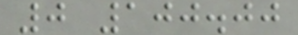0 100.00
